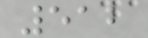512
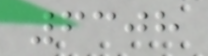6308
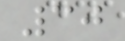30
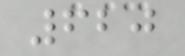620
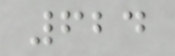624
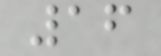16
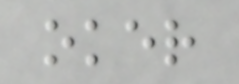oker
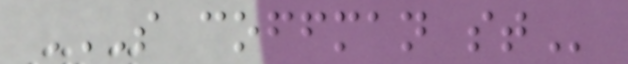S COFFMAN ST
